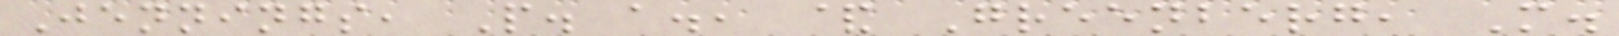Jennings, P. a., & Greenberg, M.
